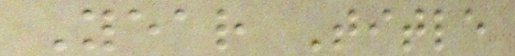Year Title
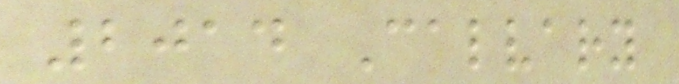2014 Calvary
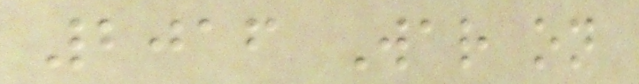2016 War on
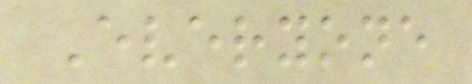Everyone
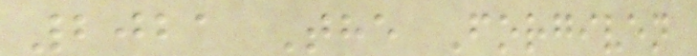2021 The Forgiven
